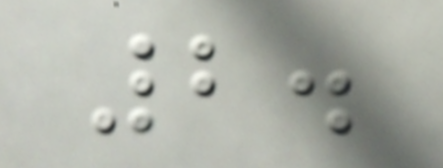2.
